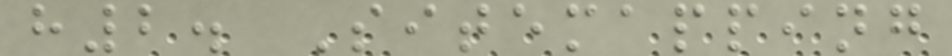h2. Sitemapping
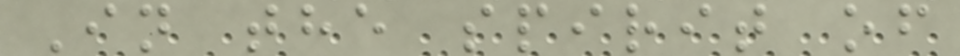In the spirit of
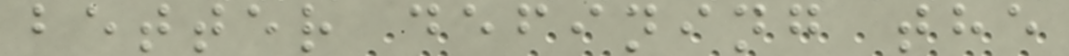better defining the
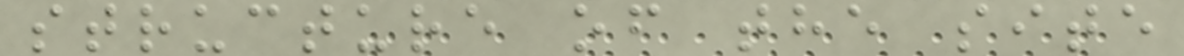structure of the site
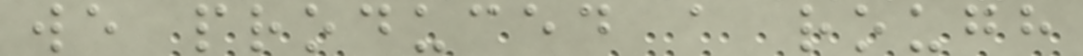we produced a rough
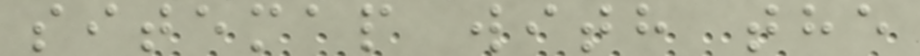sitemap with the
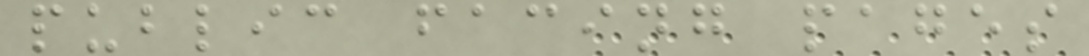public facing pages
